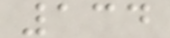134
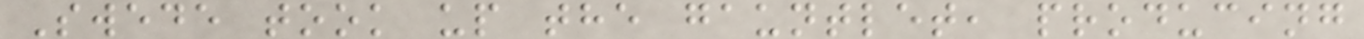Swede took up the gauntlet, producing
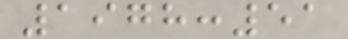1978:51
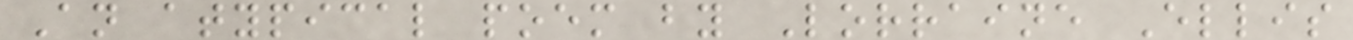An atypical poem by Lorraine Ellis
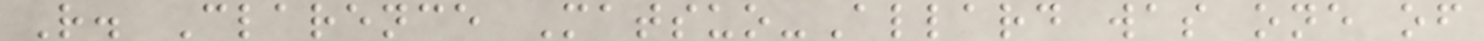R. Clarence Matsuo-Allard was one of
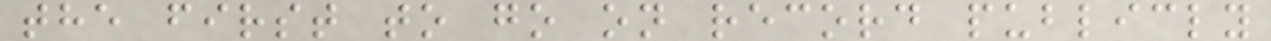the first to go on record publicly
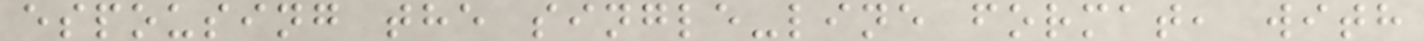espousing the single-line format, with
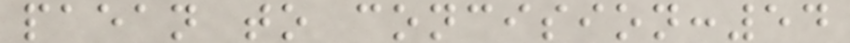paean to concision:54
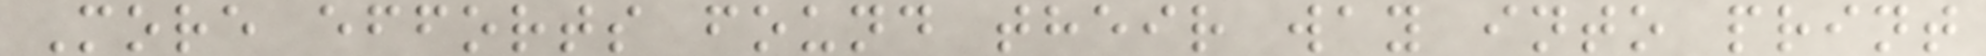More efforts found their way into print
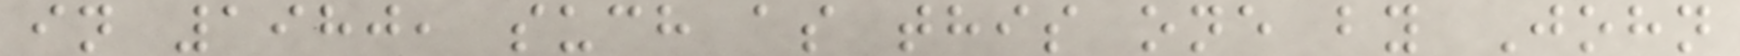in 1980, such as this one by John
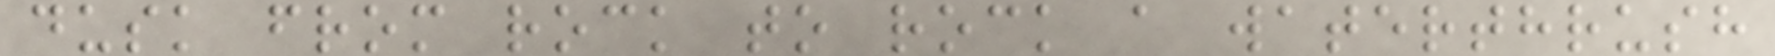dusk from rock to rock a waterthrush
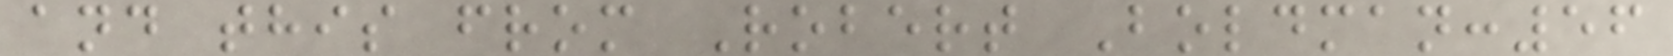and this from Robert Boldman:56
